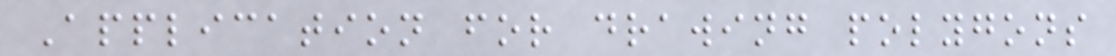Application for drawing polygons
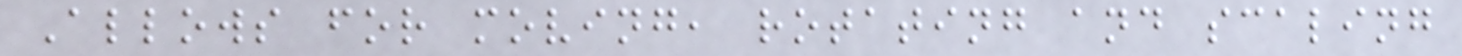Allows for moving, rotating and scaling
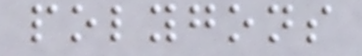polygons
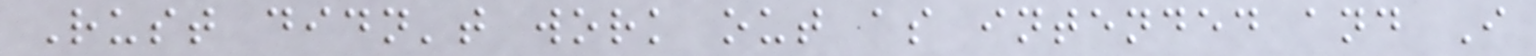Rust didn't work out as intended and I
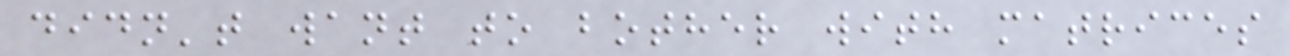didn't want to bother with matrices
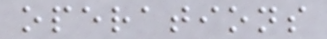operations
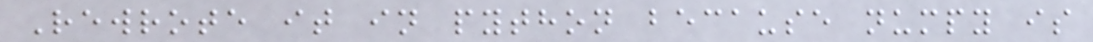Rewrote it in python because numpy is
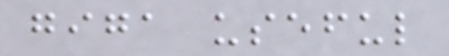giga useful
